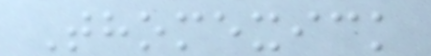Thomexick
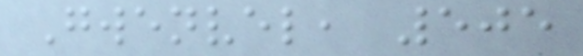Gwenvel, 505
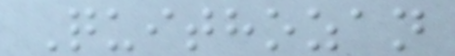Quithozan
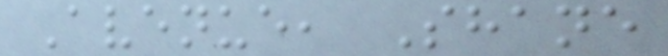Avenue, Shane
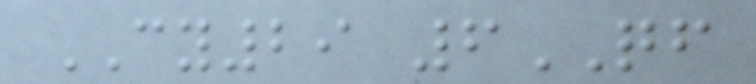CY29 6QF
